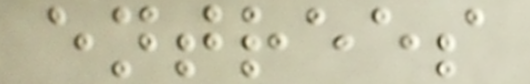entrees
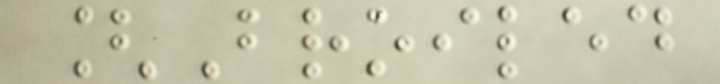[Broiled
